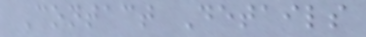Contact Details
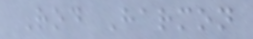Rod Harmon
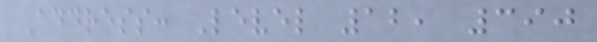Address: Level 12, 390
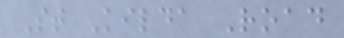St Kilda Road
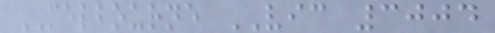MELBOURNE VIC 3004
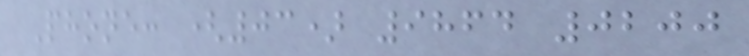Phone: (03) 9864 0200
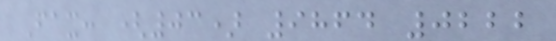Fax: (03) 9864 0222
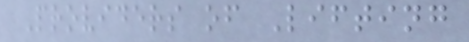Providers of Lifting
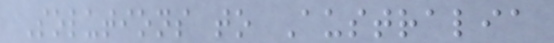Solutions to Australia
